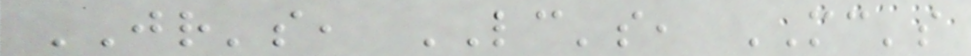JR's, LC's, MC's
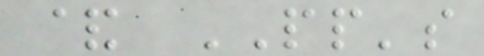& PP's
